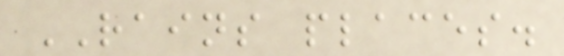RAINS places.
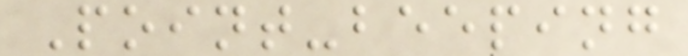Point-beeping
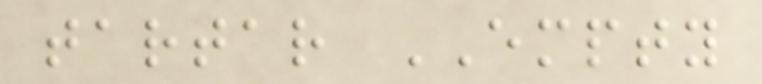tartar EMPTY
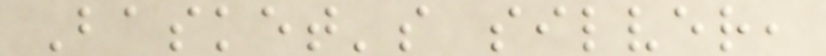Basket's silver,
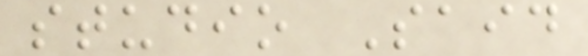studio Said
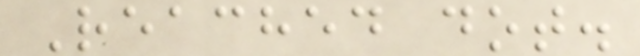Reached dot.
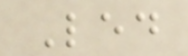Led
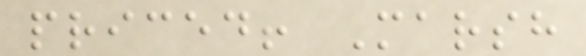priced! Marsh
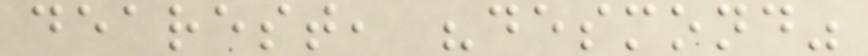dearest, "desmond"
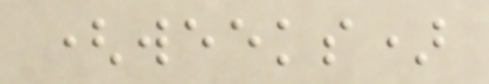(weeks)
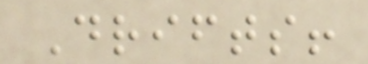Drifts!
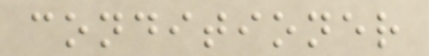conditioner
